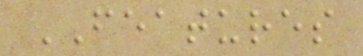FEATURES
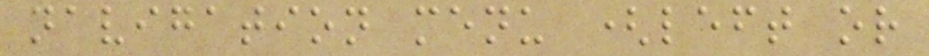navigation menu (left or
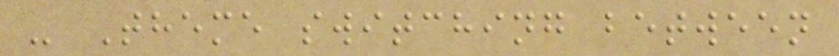- Theme switching between
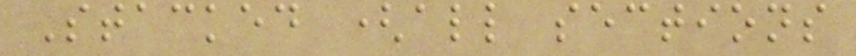Stacked (all sections
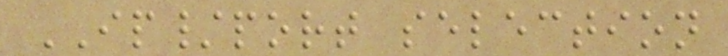IP/port selection
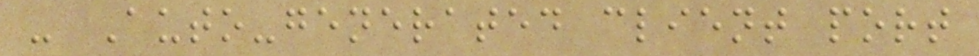- Auto-generated client port
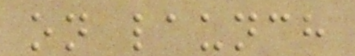on launch
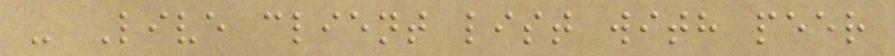- Live client list with peer
